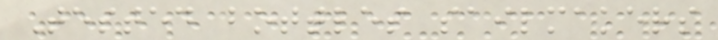Tested bottles sailmakers
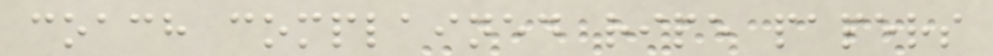coach complained ripe papers
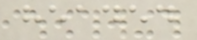headed
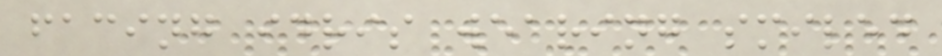facing idris wearing smiled
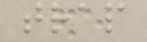trap
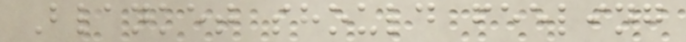Blanket should feeling
